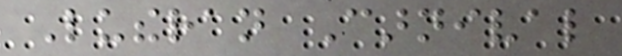Lutheran Carnival
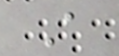A
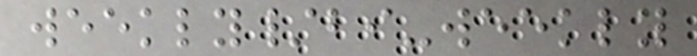weekly/bi-weekly
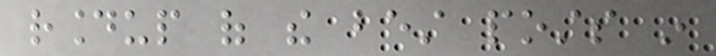roundup of the best posts in
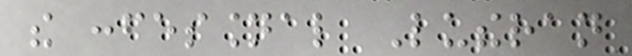the confessional Lutheran
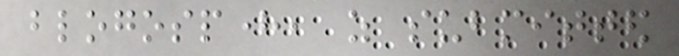blogosphere, as submitted
